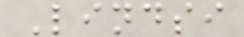Lindsi
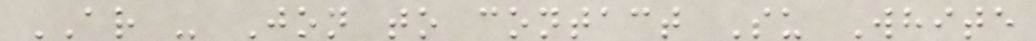AR - Jon to contact Su White
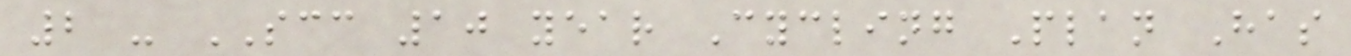2 - SCC 10 year Cycling Plan Has
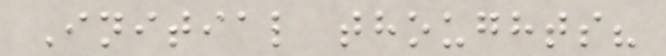Initial thoughts?
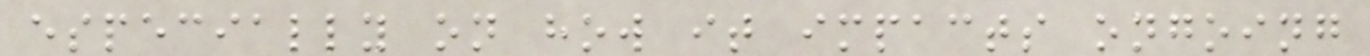especially on how it impacts ongoing
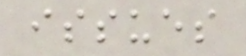issues
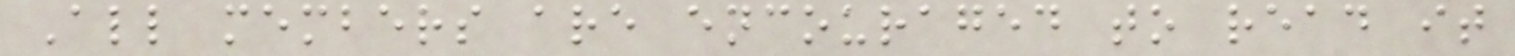All members are encouraged to read it
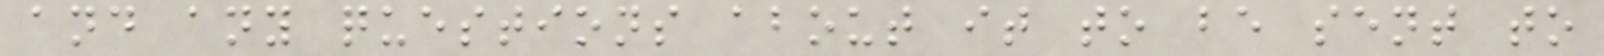and any questions about it to be sent to
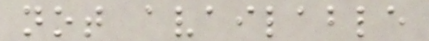not available
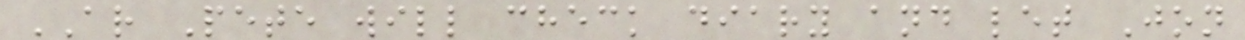AR Pete will check diary and let Jon
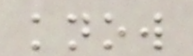know
